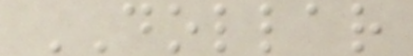DOLLAR
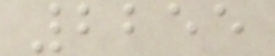2255
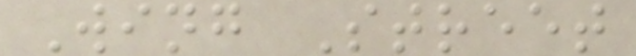Wing Street
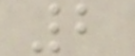2
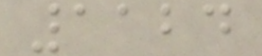1124
